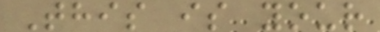This is your
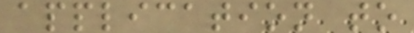application to
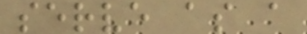serve as a
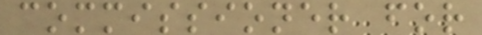commissioner for
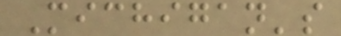Michigan's
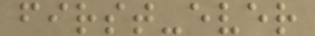first-ever
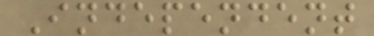Independent
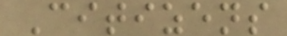Citizens
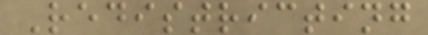Redistricting
